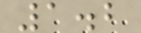1.2
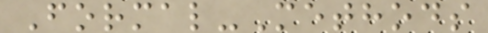Formal-Methods
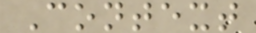Context
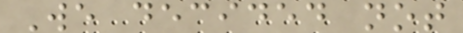We decided not
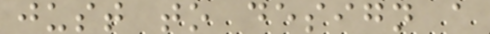just to design a
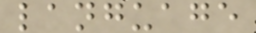language
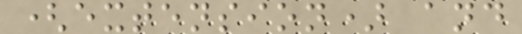(extension) and
